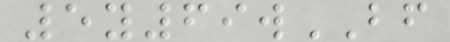5y69wBF
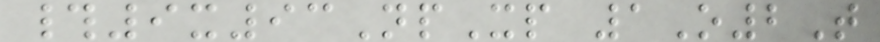#9x93NpXp 1O2T
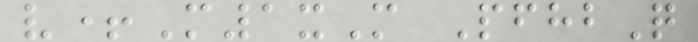v+M1xM PfhbQ
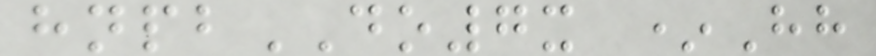hnpbDO7x *Hh
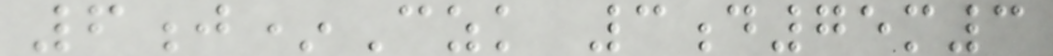6j*Czk 3d75m3
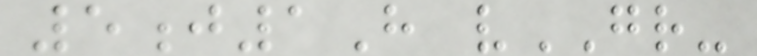5j1H vGR-
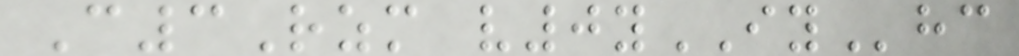C3Rzm v0yIYhc
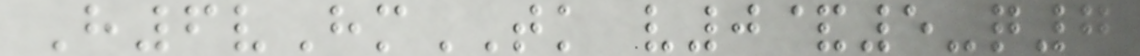H6vHmTK v0&5-q7
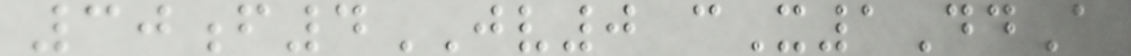30f4JV0 cX1DdA
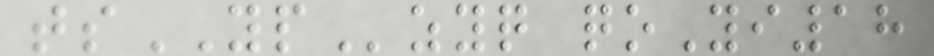tsYPzyq qoYi18
